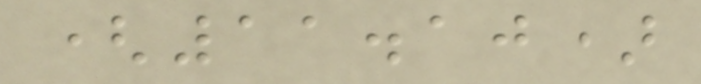(11.10)
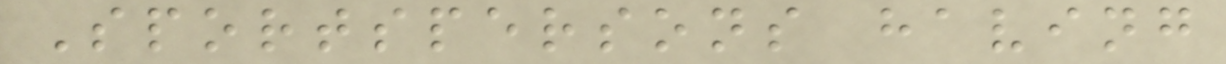Sportspersons having
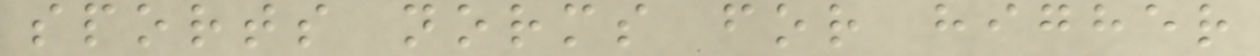sports norms for higher
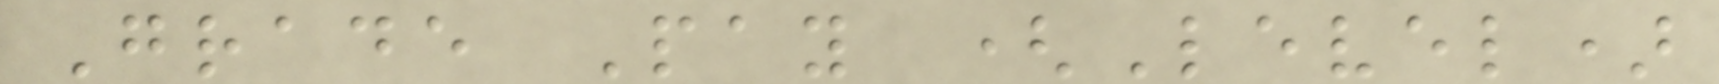Grade Pay (Level)
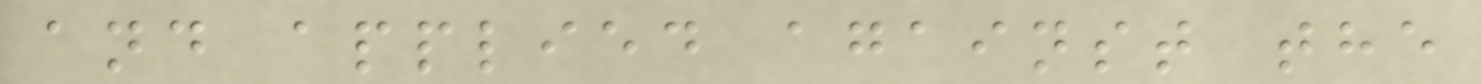and applied against the
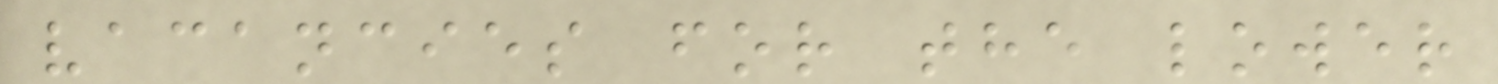vacancies for the lower
